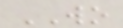WO
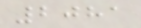2081
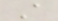A
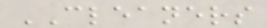CLEANERS
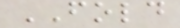FOLD
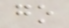go
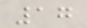17
